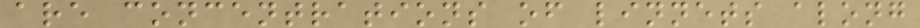are concentrations of linnets along
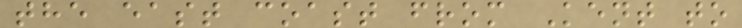the east coast from Kent to
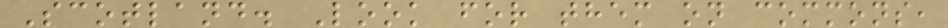Scotland. Look for them on commons,
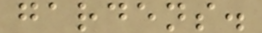gardens.
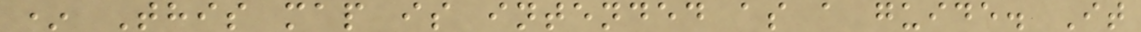* This map is intended as a guide. It
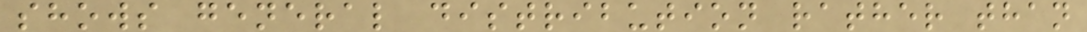shows general distribution rather than
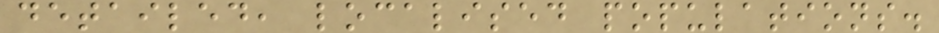detailed, localised populations.
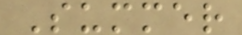Summer
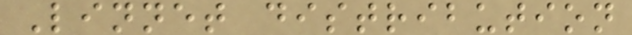Linnet distribution
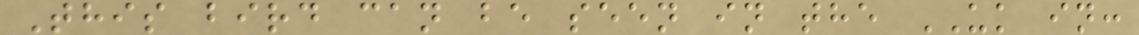This bird can be seen in the UK in:
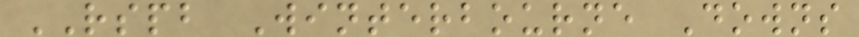RSPB Winterbourne Downs
